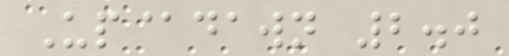Up@dawn 2.0
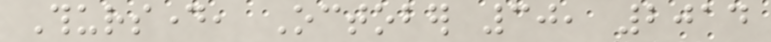Thursday, October 30, 2014
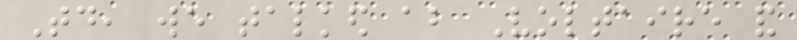Today, we talked about Voltaire and
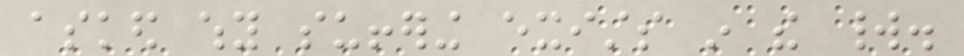asked why suffering exists in the world.
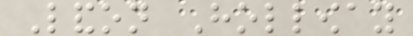Landon Holloway
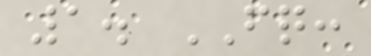1. FQ:
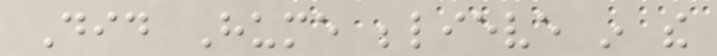Did Hume believe in the
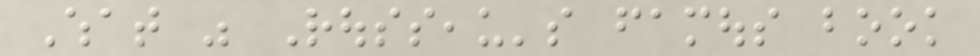What was Rousseau's famous book
